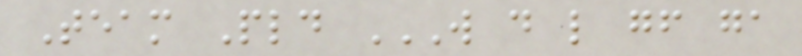Team Pld W D L GF GA
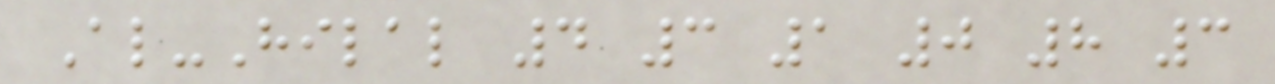Al-Hilal 4 3 1 0 8 3
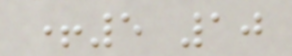+5 10
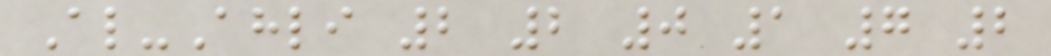Al-Ahli 2 2 0 1 7 2
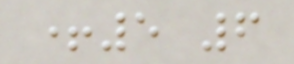+5 6
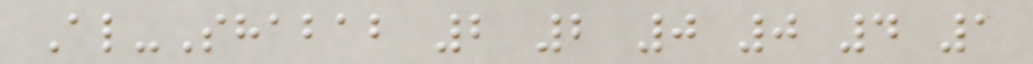Al-Shabab 2 2 0 0 4 1
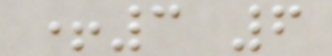+3 6
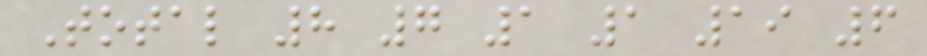Total 8 7 1 1 19 6
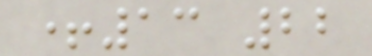+13 22
